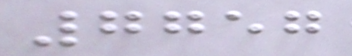7757
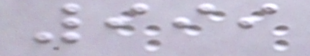999
